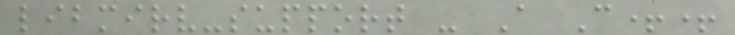libmirv-support - A C++
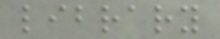library
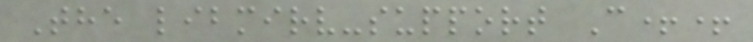The libmirv-support C++
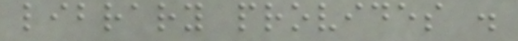library provides .
